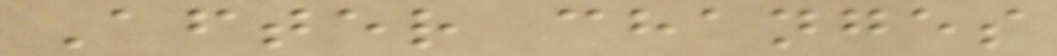After changes
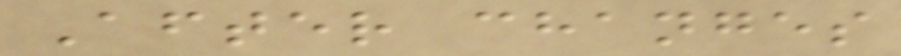After changes
